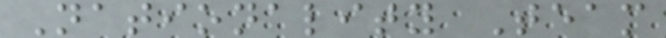Nationality Team
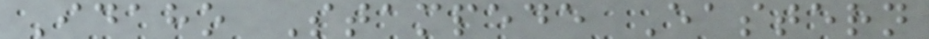Idaho Stampede Eastern
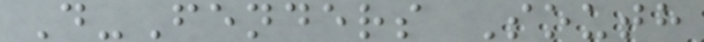D-Fenders South
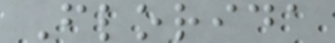Florida
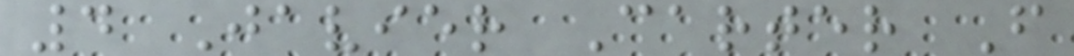4 Javier Carter F
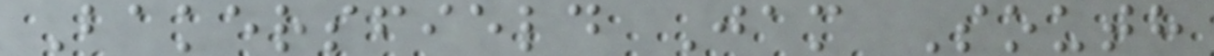Bakersfield Jam South
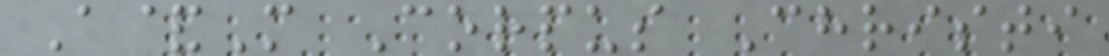A&M Corpus Christi
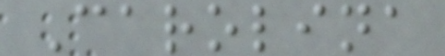Carolina
